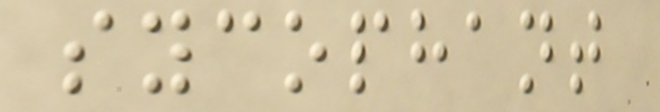sycophant
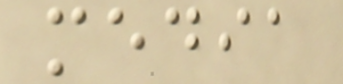media
